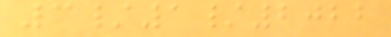3/1/2022
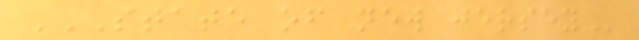STATE OF NEW JERSEY
